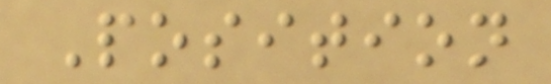Position
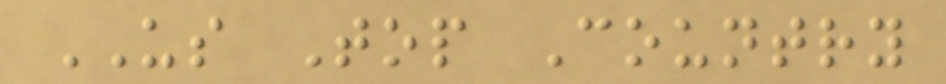US Top Country
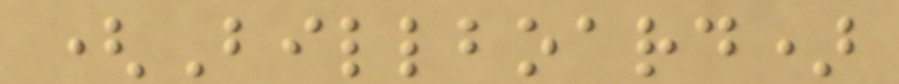(Billboard)
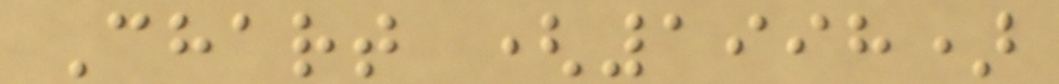Chart (1998)
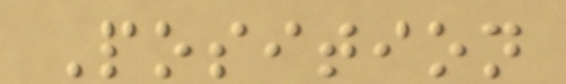Position
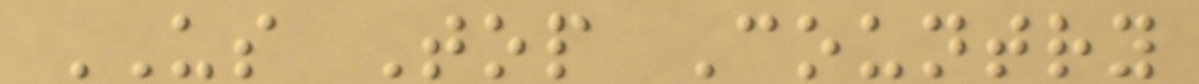US Top Country
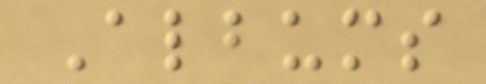Albums
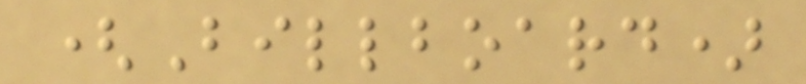(Billboard)
